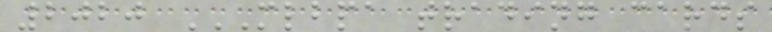2020 MLBPA TRADING CARDS
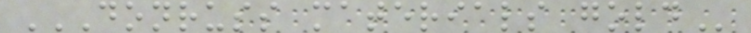DONRUSS MATERIALS GOLD
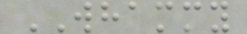WHAMMY
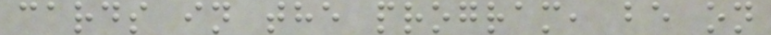cards in the program, be on
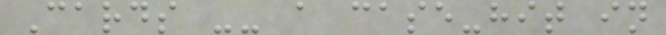Cards -- a case-hit in
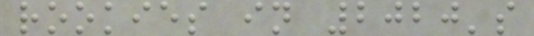rookies in 2020's
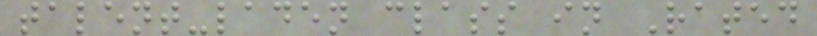talent-laden class in Rated
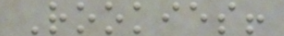Rookies!
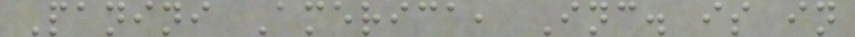Panini America, Inc. is in
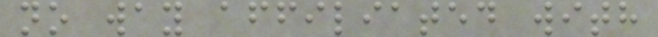no way affiliated with
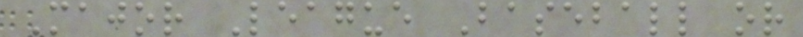Major League Baseball or
